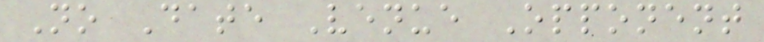No Date Venue Opponent
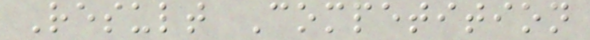Result Competition
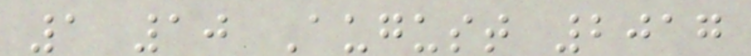1 10 August 2017
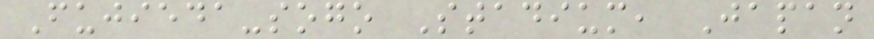Fujieda-sogo Stadium, Japan
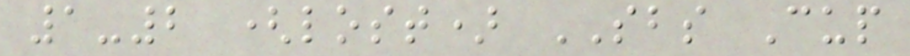1-2 (lost) SBS Cup
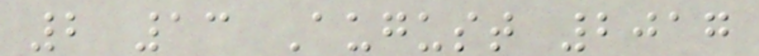2 13 August 2017
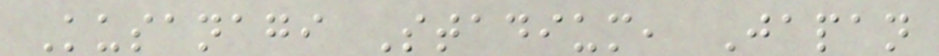Kusanagi Stadium, Japan
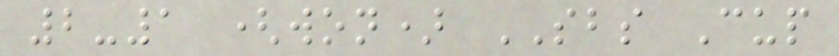2-1 (won) SBS Cup
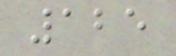125
